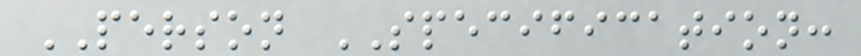PERSON SPECIFICATION:
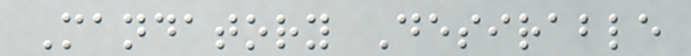Mandatory Desirable
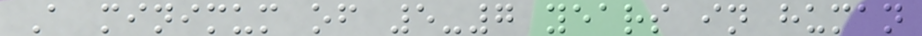A minimum of 5-7 years in human
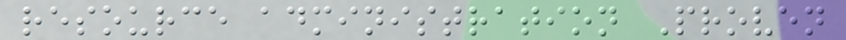resource administration Proven
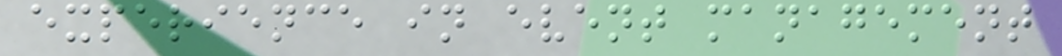experience in event management
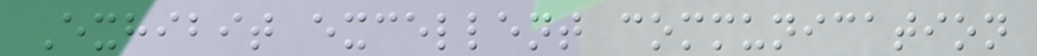Exhibit excellent communication
